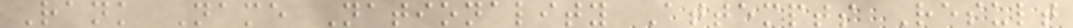Rank Name Nationality Attempts Result
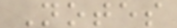Notes
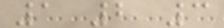1 2 3
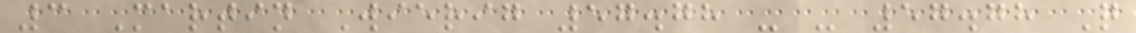3 Martin Wierig 57.78 - - 57.78 Q
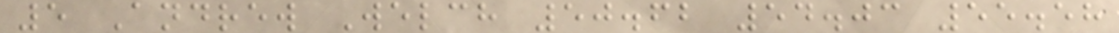5 Andrew Welch 50.62 54.03 55.58
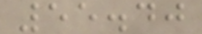55.40
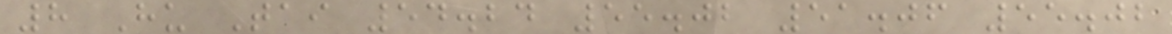8 Hu Tai 54.24 55.02 51.06 55.02
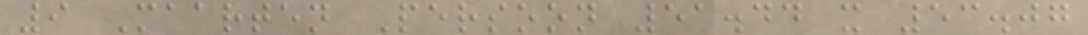9 Maarten Persoon 51.44 x 53.07
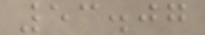53.07
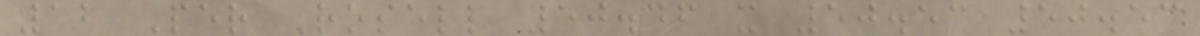12 Per Rosell 50.46 x 50.53 50.53
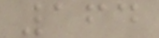164
